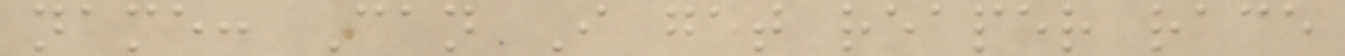name: Can I get reaper race
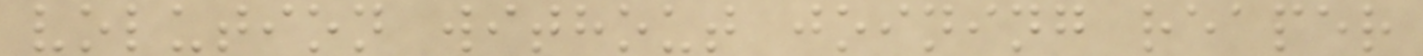volution without joining reaper
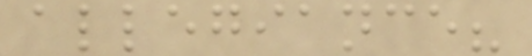allegiance?
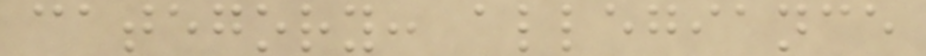category: allegiance
